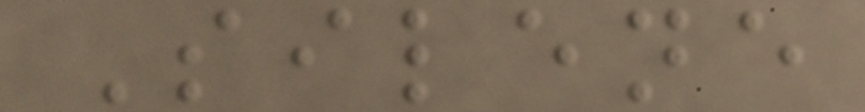Silene
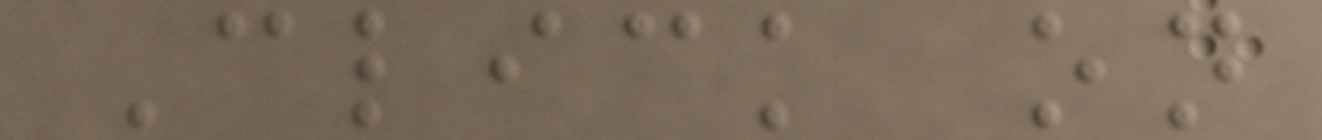Click on
